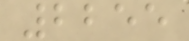2255
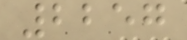2257
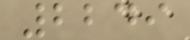2249
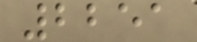2251
